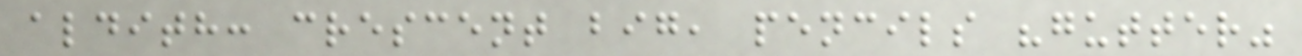aldith: crescent big, pencils "gutter"
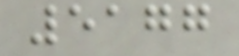5177
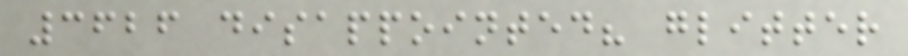3626 disappointed? glitter
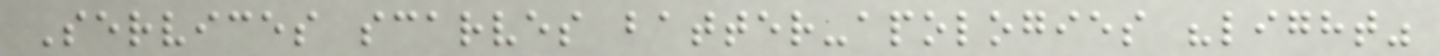Services scarves batter-apologies "light"
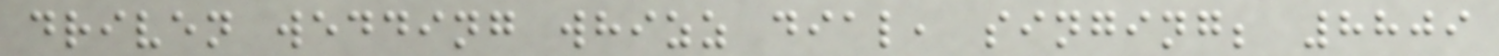driven wedding whizz dial, singing; 8809
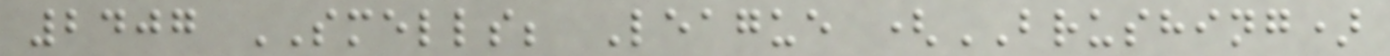2407 SMELLS; League (BRUSHING)
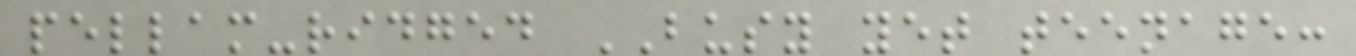pellam-ridged BUSY yet teenage:
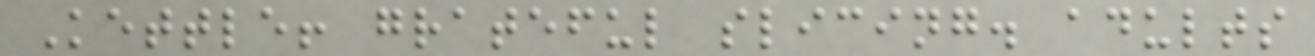Kettle! grateful slicing. adults
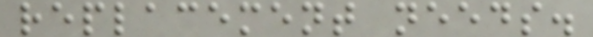replacement needs.
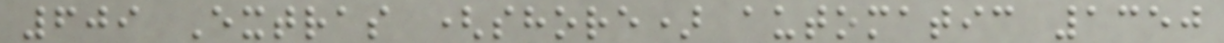609 Extras (shore) automatic 1350
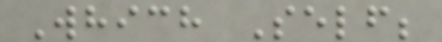Which Self;
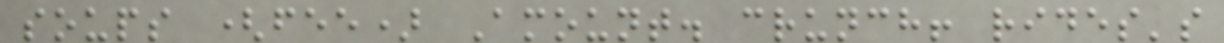soups (fee) Amount. crunch! rides's
